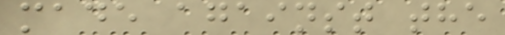made against the
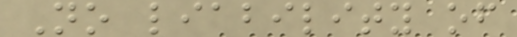No liability of
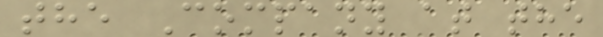the Company at the
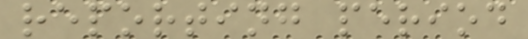reporting period
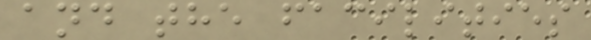and the facilities
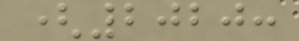(2020:
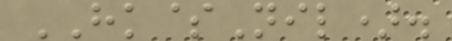HK$Nil).
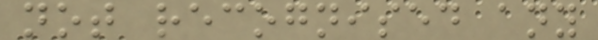not recognised any
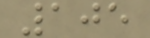105
